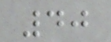40
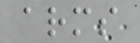arms
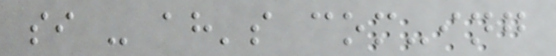si - ah's com-ing
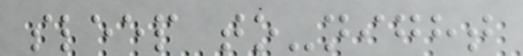sleep to-night
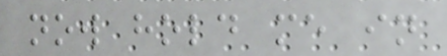now hold me in
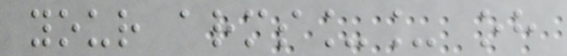your arms__ oh
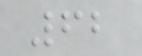62
